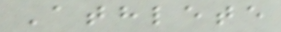Athlete
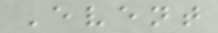Event
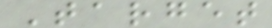Target
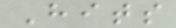Hits
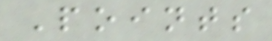Points
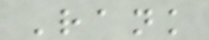Rank
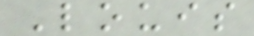Louis
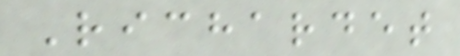Richardet
